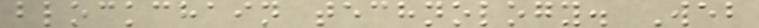blockchain technology. Web
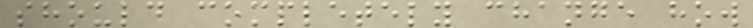should completely change how
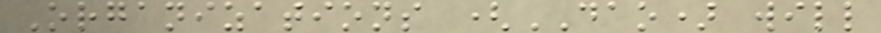Organizations (DAO) will
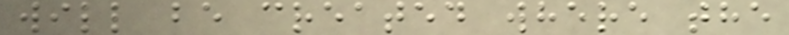will be created where the
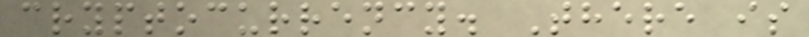cryptocurrency. There is
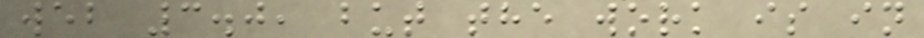web 3.0, but the work is in
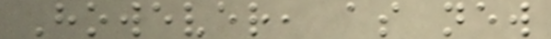However, as new
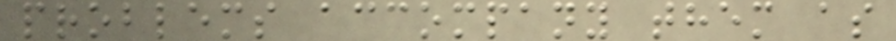problems accompany them as
